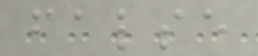false
